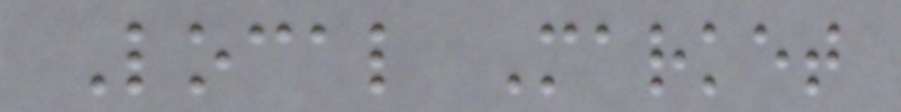Local Market
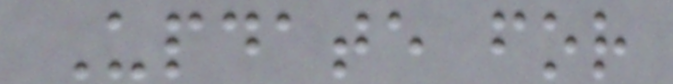Update for
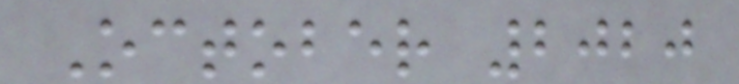October 2020
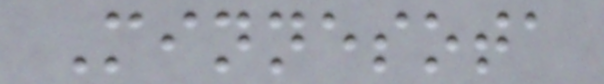Minnesota
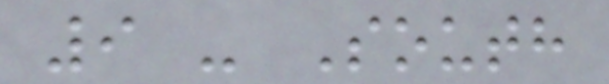9 - South
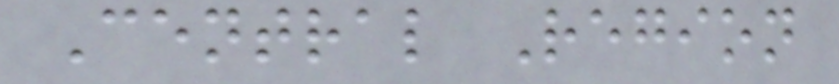Central Region
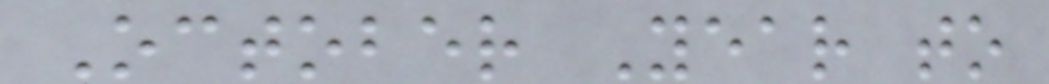October Year to
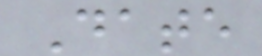Date
